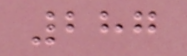287
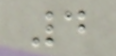4
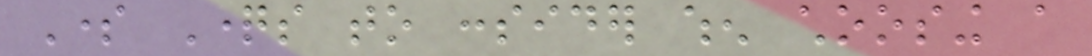Some Questions to consider when choosing a
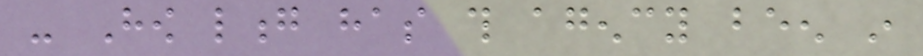- How long has this agency been in
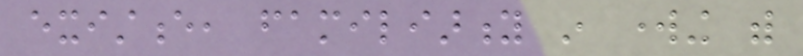existence, familiarity in working with
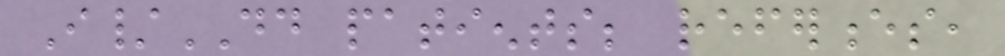I/DD patients; references,
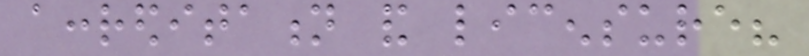accreditation and licensure?
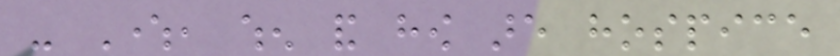- Where, when and how are hospice
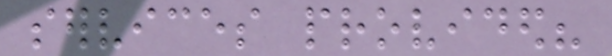services provided?
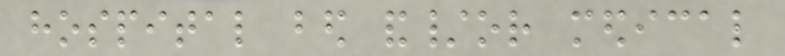hospital bed and/or medical
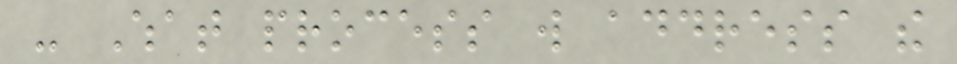- What process will address the
